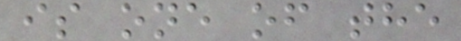is one of the
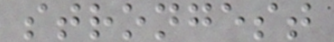strongest
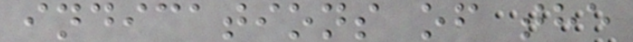indications of the
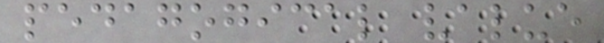pedagogical value
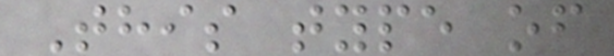This type of
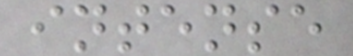intense
